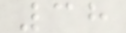38
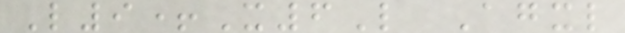L9+X6L Agxl
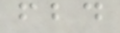fbd
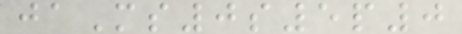jaMs0s5p0
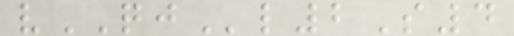vQJl2S4
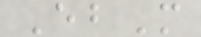EbM
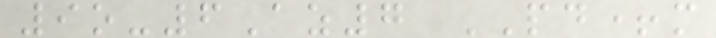9o-6Az7 PD+m
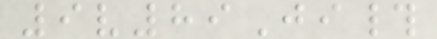9v89Ji#
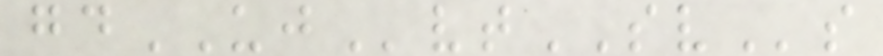gdUJvtSVs
